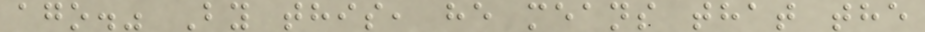ago." By this, he means that the
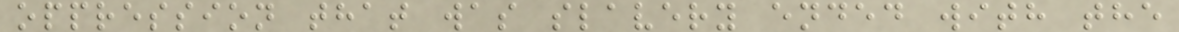oppression that was slavery ended with the
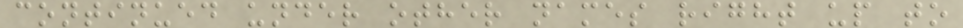continued under other names right up to
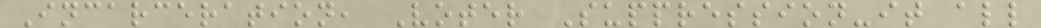Incarceration, Voter Suppression-it all
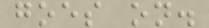goes on.
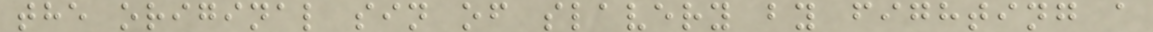the original sin of slavery by fighting a
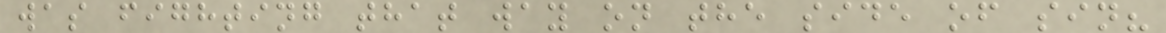was fighting that way on the side of sin?
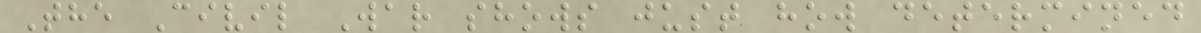The Civil War shows just how determined
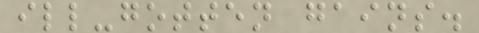ill-gotten gains.
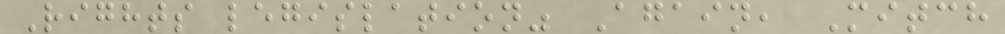Rights legislation" Again, Mitch
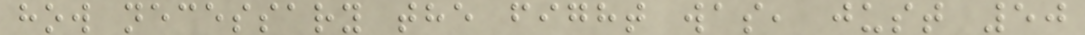how necessary the fight was, just 50
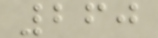260
